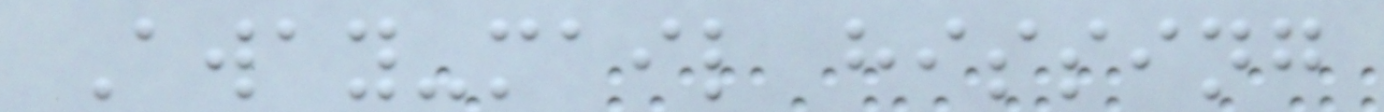Away-mail hissing
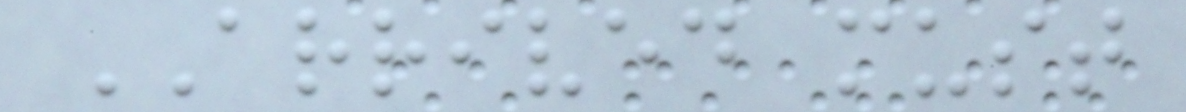ARRIVED must
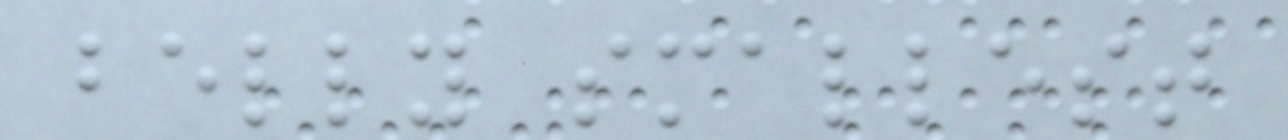belly smallest
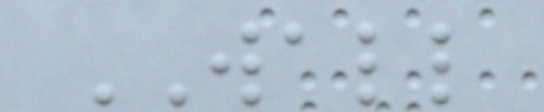WALL
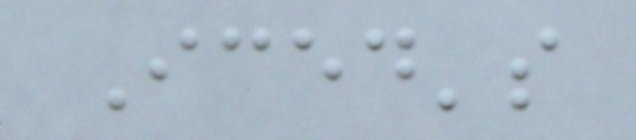Iced's
